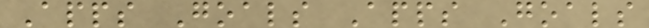Apps Goals Apps Goals
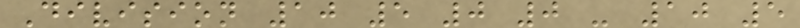Division 10 5 0 0 - 10 5
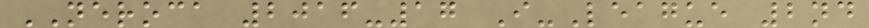NEROCA 2016-17 I-League 2nd
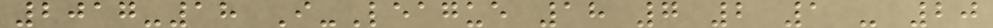2017-18 I-League 18 7 2 1 - 20
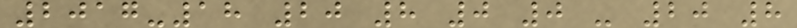2017-18 20 8 0 0 - 20 8
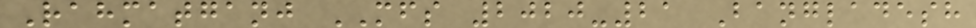Rahmatganj MFS 2020-21 Bangladesh
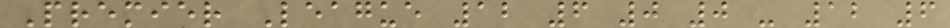Premier League 12 6 0 0 - 12 6
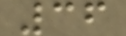36
